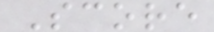Score
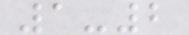1-2
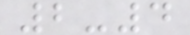2-4
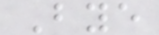Bye
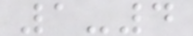1-4
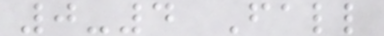0-4 Fall
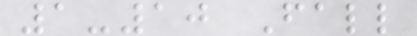1-10 Fall
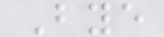Bye
